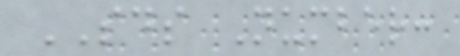SDS Number:
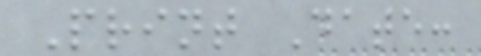Print Date:
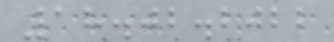18.02.2022
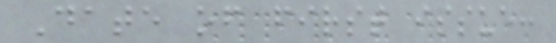Date of first issue:
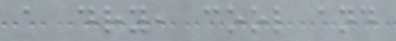a dry, cool and
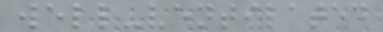well-ventilated
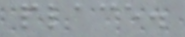place.
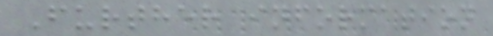Further information
